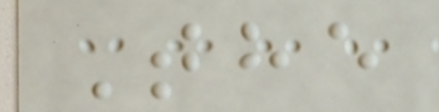The
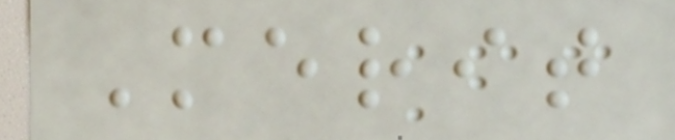Merit
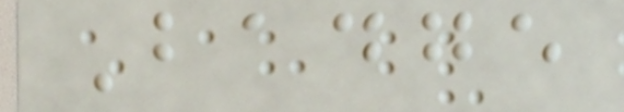Badge
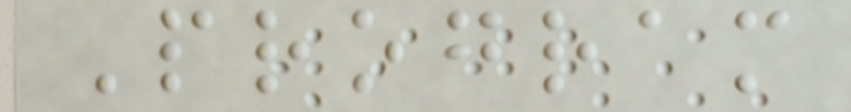Program
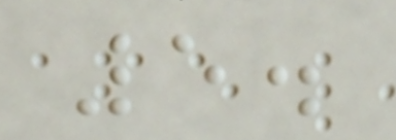5.
